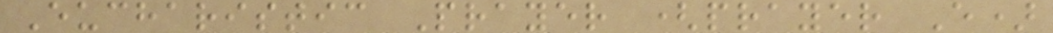Eucharistic Prayer (prayer E)
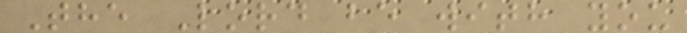The Lord be with you
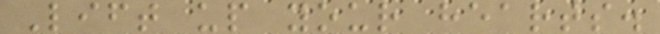Lift up your hearts.
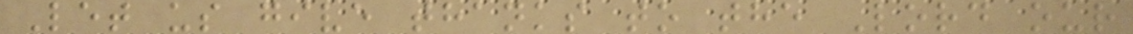Let us give thanks to the Lord our
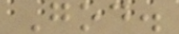God.
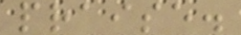praise.
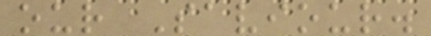our Saviour.
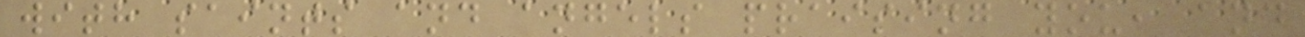with saints and angels praising you, and
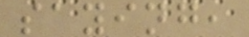saying,
